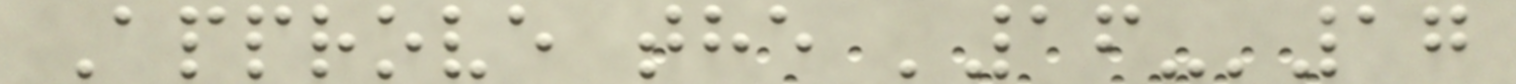Approve the '16-'17
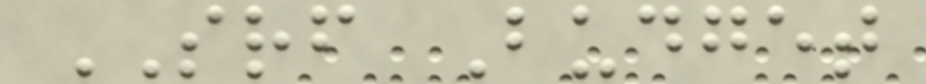SRF Budget
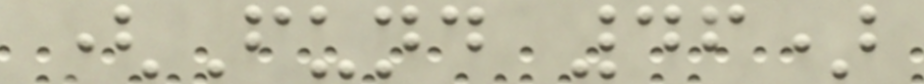(Fund 46)
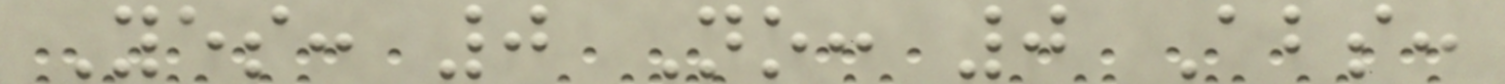Yes: 0 No: 0 Abs:
